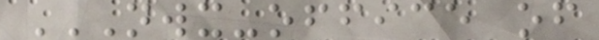NWX-OFFICE OF
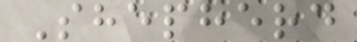Shepherd
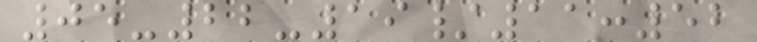05-22-19/11:52
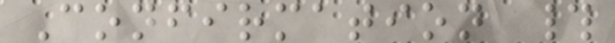Confirmation #
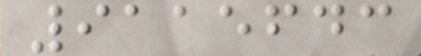9115643
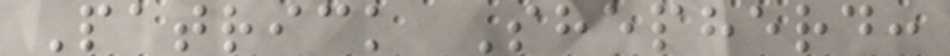Patrick Shepherd:
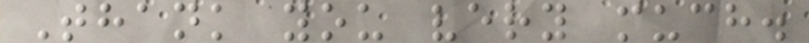Thank you very much.
